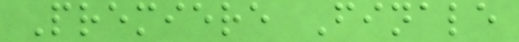Premiere Finale
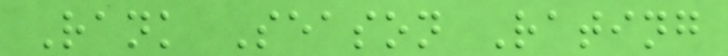Rank Season Rating
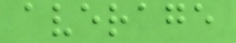average
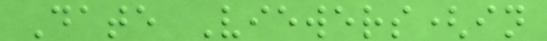Date Viewers(in
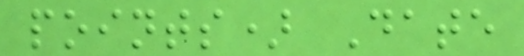points) Date
